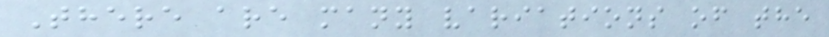There are many variations of the
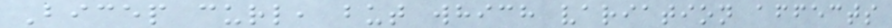Bicep curl, but which variation affects
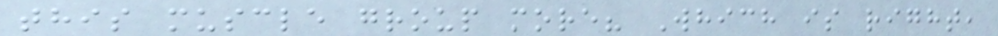this muscle group more? Which is right,
